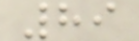89
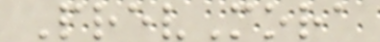PrevMora
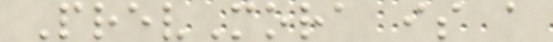PrevMora is a
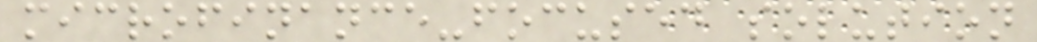microfinance-focused solution
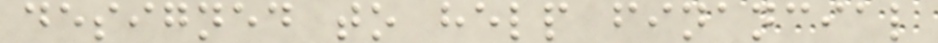designed to help financial
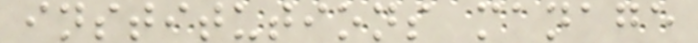institutions manage
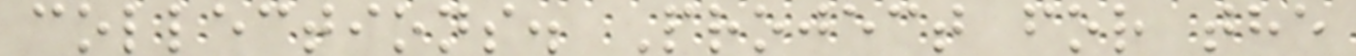collections. Project for the
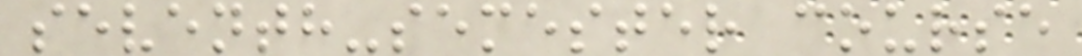seventh-semester course
